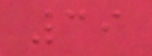39
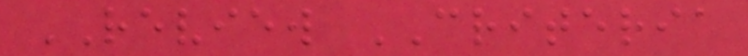REVIEW CRITERIA
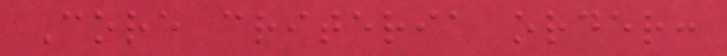Core criteria order:
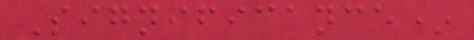Significance*
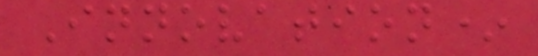Innovation*
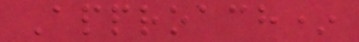Approach*
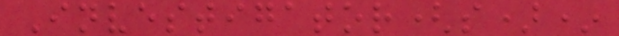Investigator(s)*
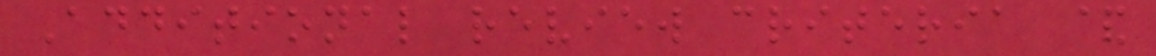Additional review criteria &
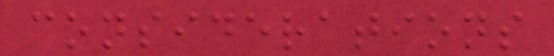considerations
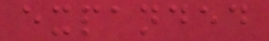expanded
